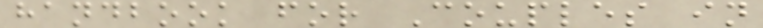handbook for Couples in
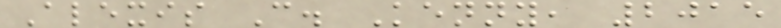Alexis C. Kenny, 2015
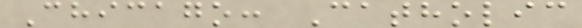Chicago: Catholic
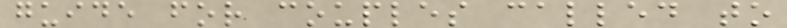guide for couples called to
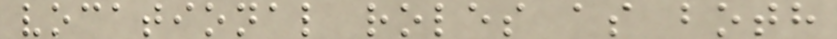vocational roles as both
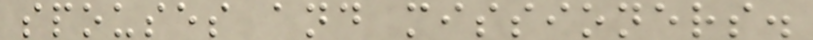spouses and missioners.
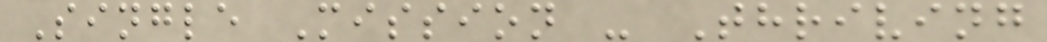Single Mission - Thriving
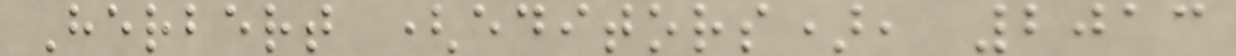Herbert (editors), 2013
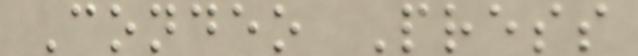Condeo Press
